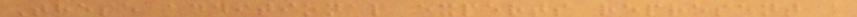These additional experts represent a
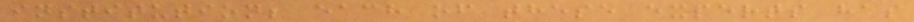institution; each of these experts has
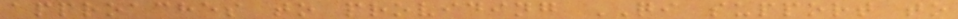approaches to providing QI support to
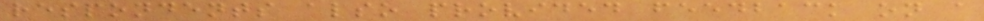respondents also provided feedback on a
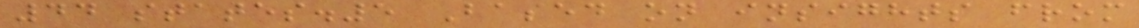44 states.5 Based on insights from
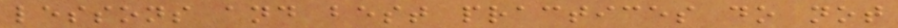lessons and best practices do not
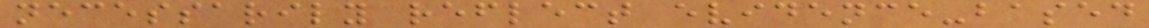necessarily reflect evidence-based
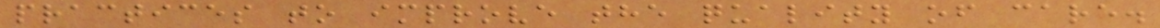practices to improve the quality of care.
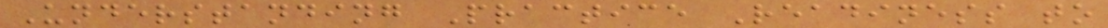Understanding Practice Readiness to
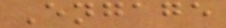Engage
